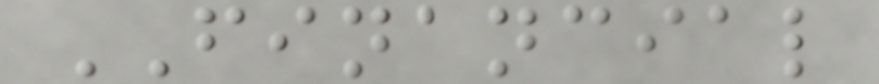FINANCIAL
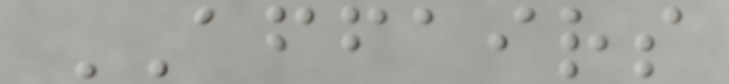AFFAIRS
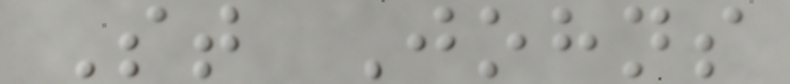St Johns
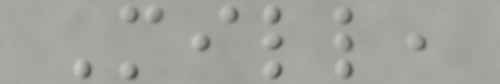Mill,
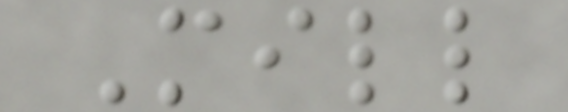Mill
